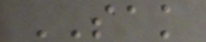SAK
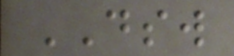DSW
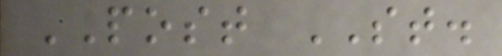POST ST.
